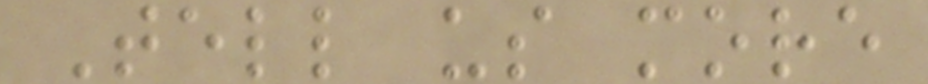Tell us more
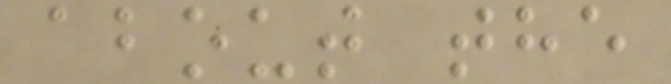about the
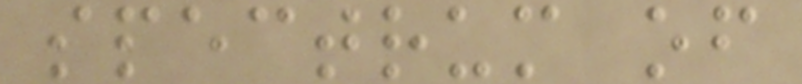spectrum of
